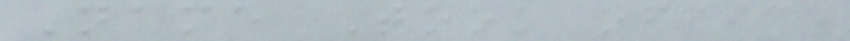Name Took office
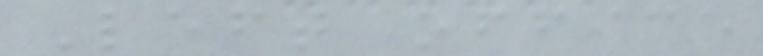Left office
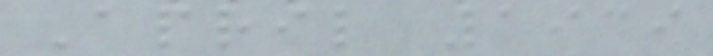April 1939
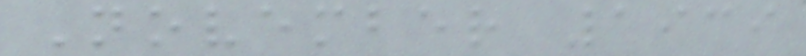November 1939
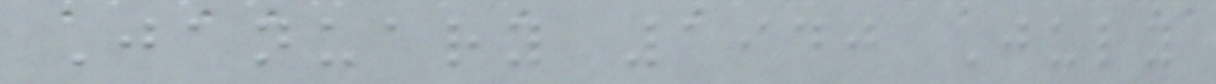January 1940 July
